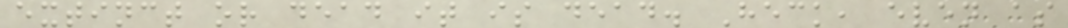extinct or dead it is dead. Heck, even as
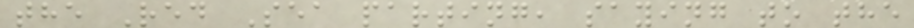the Red Sea parting, saying to the
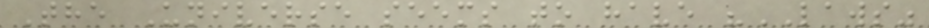The Universe seems to have "LAWS"
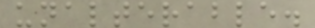unalterable.
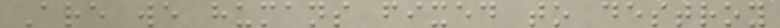Are we humans fixed to destroy
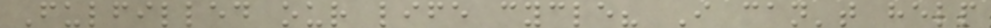Fulfilled our life cycle? I can't help
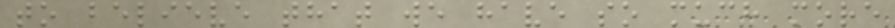to believe that we have so much more
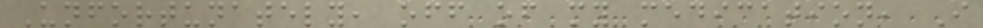Unfortunately, off of my medication, I
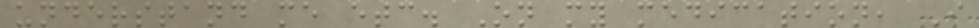understand me etc. On my medication, I
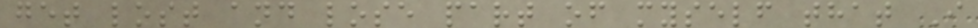get lost and lose part of myself that I
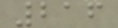216
